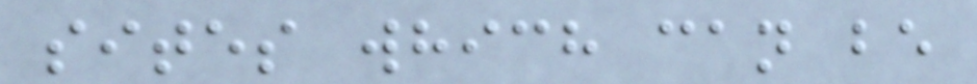sites which can be
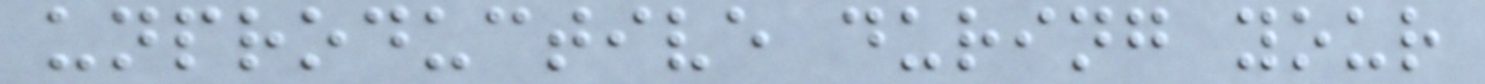unproductive during your
